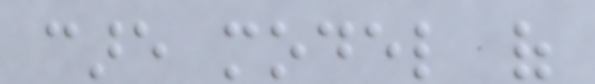care model of
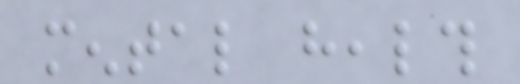mental health
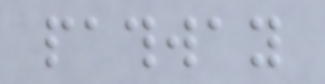pathway
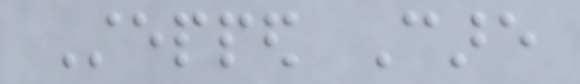Stepped Care
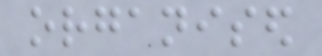organised
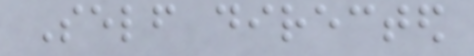Self directed
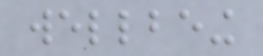wellbeing
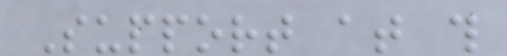Support at this
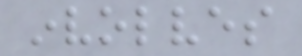involves
